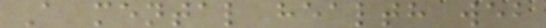A mental health web
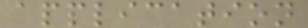application
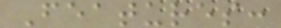Features:
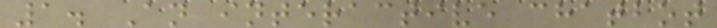1. An interactive chatbot
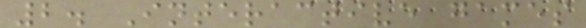2. Interactive games
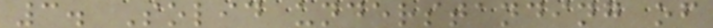3. Solid understanding of
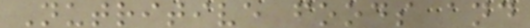Nutritive foods and
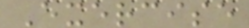Exercise
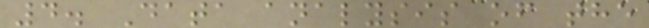4. Data analysis of the
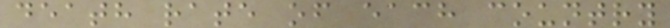death rate of each country
